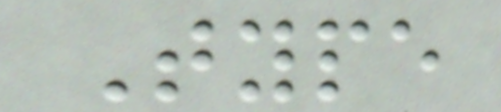Type
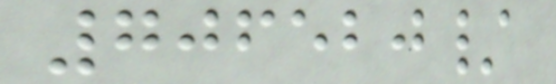706520/
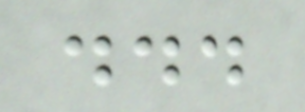...
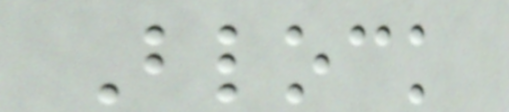Block
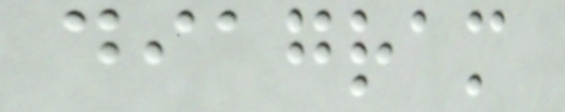diagram
